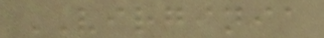VIRGINIA
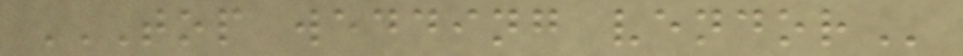TOP WEDDING VENDOR
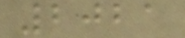2021
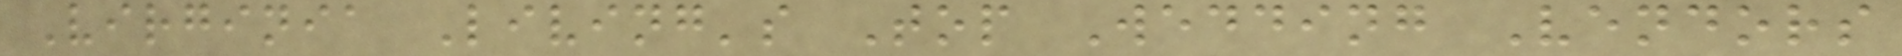Virginia Living's Top Wedding Vendors
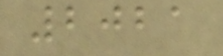2021
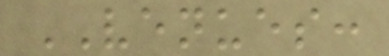VENUES:
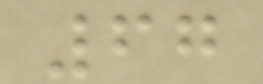67
